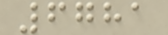6781
